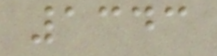1343
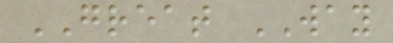GREAT WAY
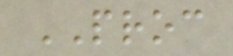PROC
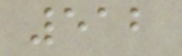512
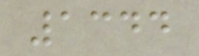1344
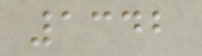1342
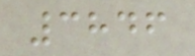3846
